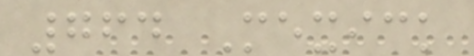764 Mexick
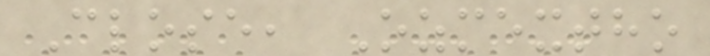Close, Ozmextho
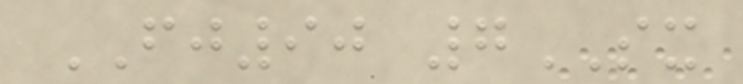FJ90 7SX
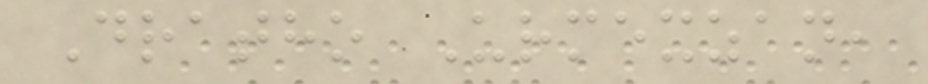Dratho Urmexzan,
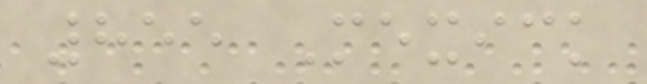855 Mexick
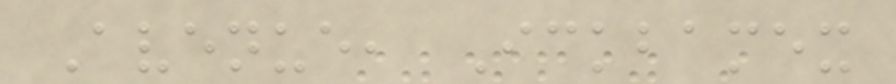Avenue, Ickbamex
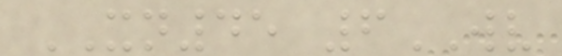XN45 6WV
